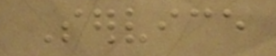Service
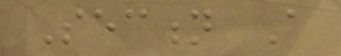Section A
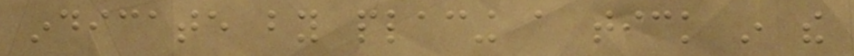indicate by placing a tick in the
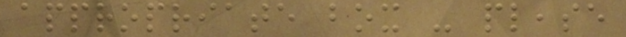appropriate box - please
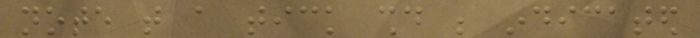note that a tick should be indicated
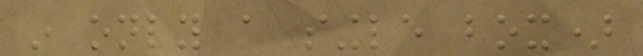in only a single box)
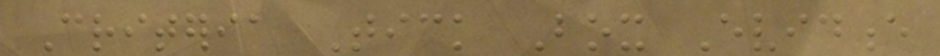Criteria Tick Box Evidence
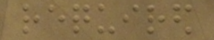required
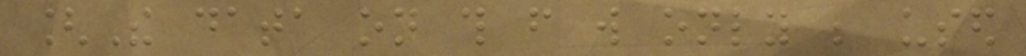[The data on this from will only be used
